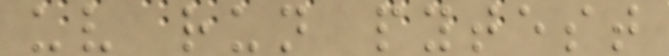uv run pytest
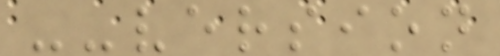--version
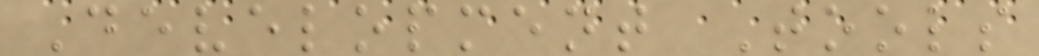Development Tools
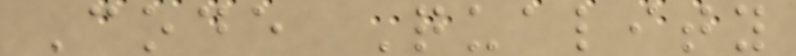Code Quality
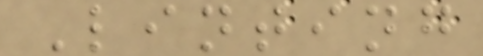Linting
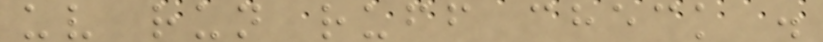uv run ruff check .
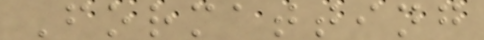Formatting
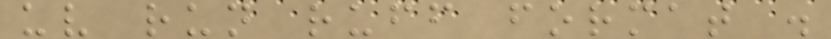uv run ruff format .
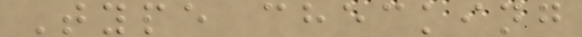Type checking
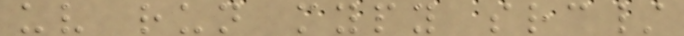uv run mypy src/
